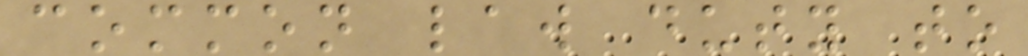common law duty to
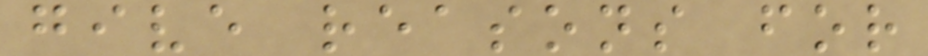give reasons for
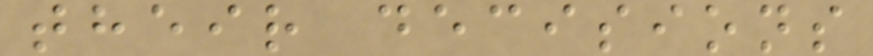their decisions
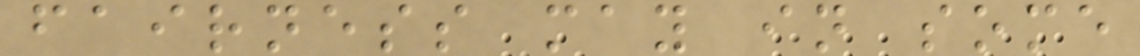fairness may in some
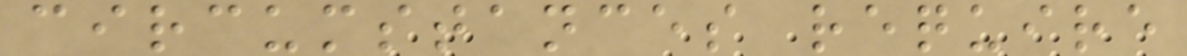circumstances require
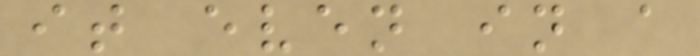it even in a
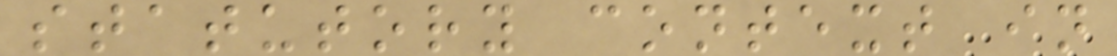statutory context in
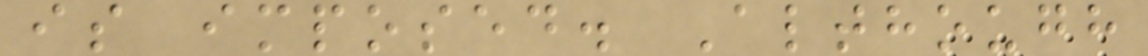is imposed. Although
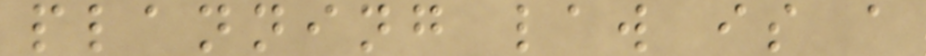planning law is a
